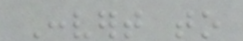Convert to
